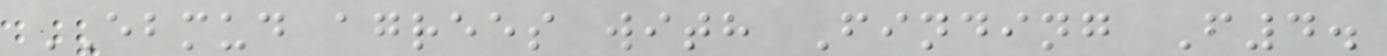EBMUD agrees with Finding F4.
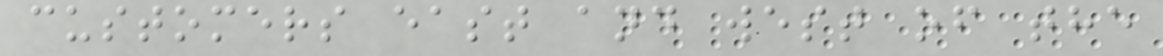customers east and west of the
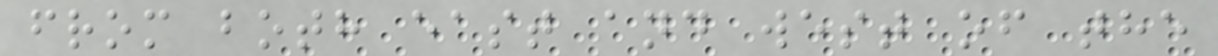from both east and west of the
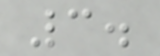3.
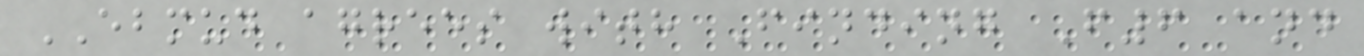EBMUD agrees with Finding F6 and
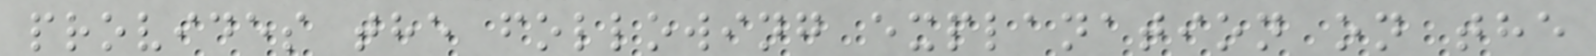provides the following explanation on the
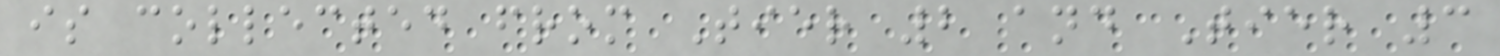is collected from Tier 2 and Tier 3
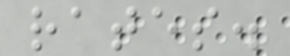rates.
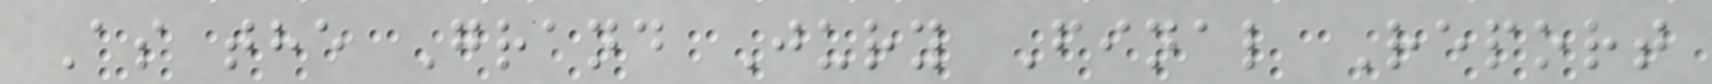As the Grand Jury Final Report
